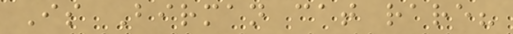Is Birman cat rare?
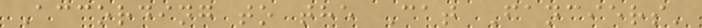According to the Cat Fanciers'
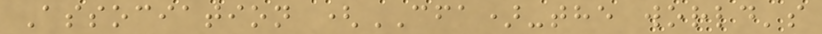Association (CFA)-the world's
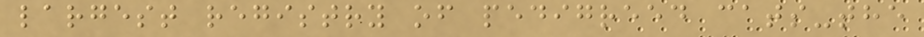largest registry of pedigreed cats-the
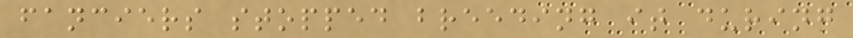fanciers stopped breeding it during
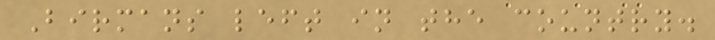Birmans left in the country.
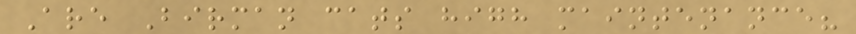Are Birman cats high maintenance?
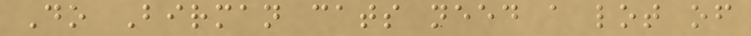Do Birman cats need a lot of
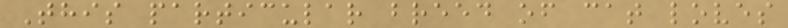This particular breed of cat loves
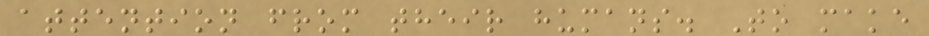attention from their humans. To make
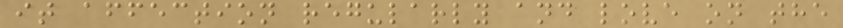it affection regularly and love on the
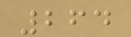264
